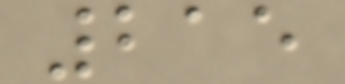215
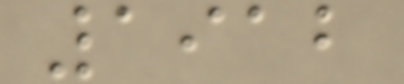1912
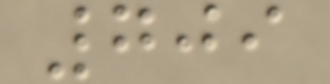709
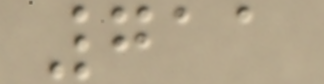711
